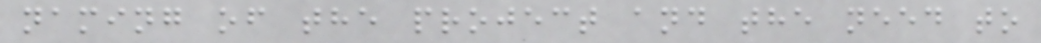naming of the project and the need to
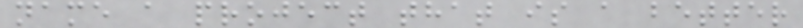name a project that is a better
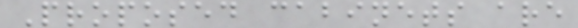Proposed cabinets are
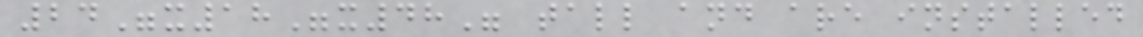24"x18"x48" tall and are installed
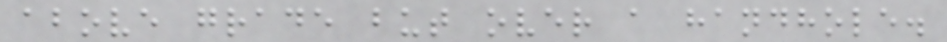above grade but over a handhole.
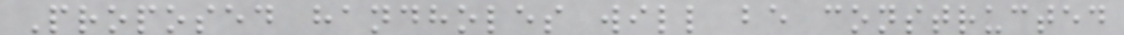Proposed handholes will be constructed
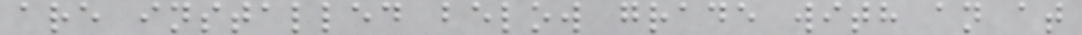are installed below grade with an at
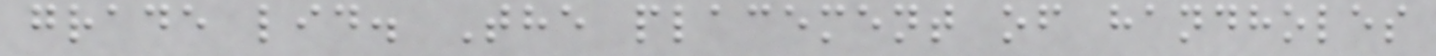grade lid. The placement of handholes
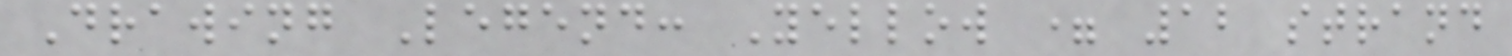Drawing Legend: Yellow = 12 strand
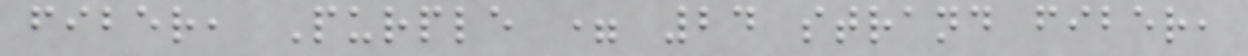fiber, Purple = 24 strand fiber,
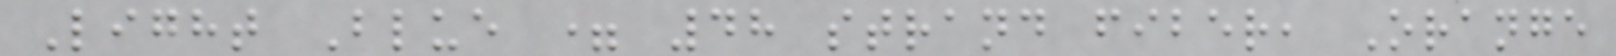Light Blue = 48 strand fiber, Orange
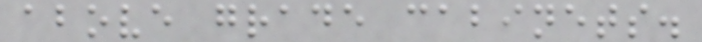above grade cabinets.
